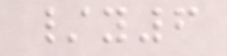/y6
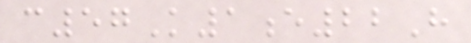c57K1e22H
